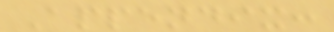Appendix:
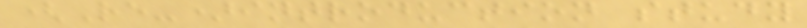(Re-)introduction study
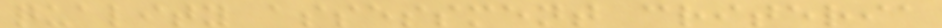quality assessment criteria
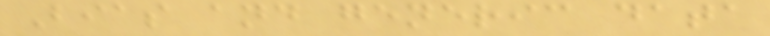Bias and generic data
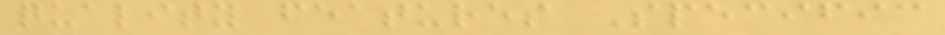quality features Specific
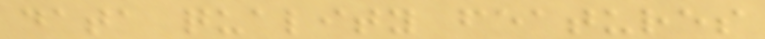data quality features
